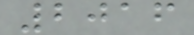2016
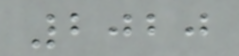2020
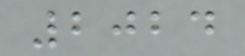2024
